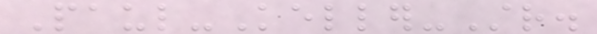Paul-Keller-Str.
